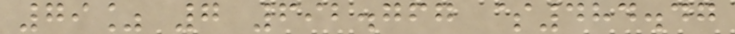79% 7 692.767 $484.47
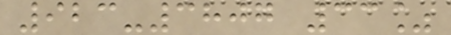923-3807 33%
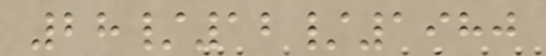28/12/1980
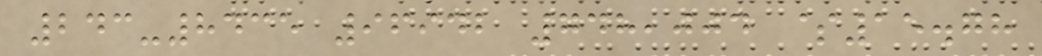243-8435 96942 748,004 $15.78
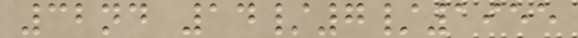32nd 14/7/1955
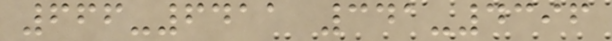666-6411 341-4396
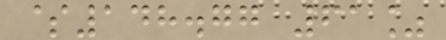$148.77 61%
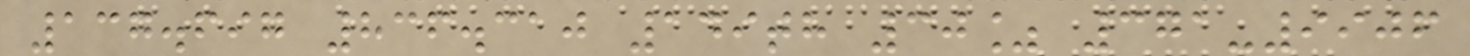137.697 836.310 149th 30% 371-9906
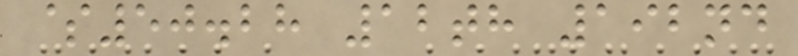$50.28 12th 192nd
